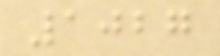1027
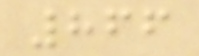866
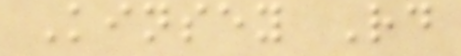Kinsey Rd
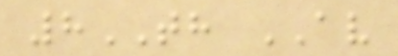8TH AV
